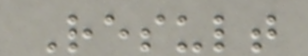Result
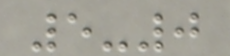5-0
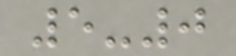5-0
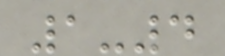1-4
